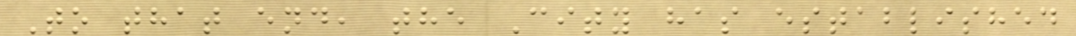To that end, the City has established
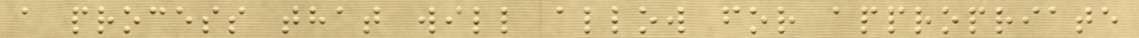a process that will allow for appropriate
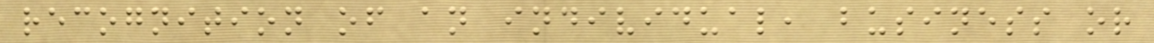recognition of an individual, business or
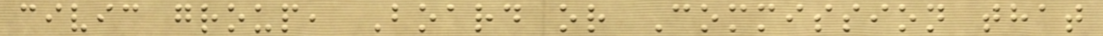civic group, Board or Commission that
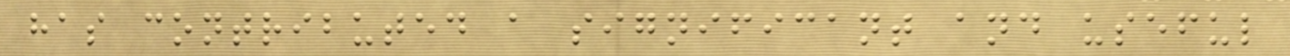has contributed a significant and useful
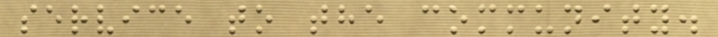service to the community.
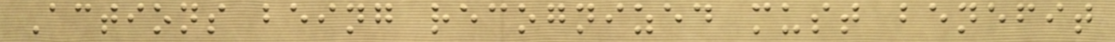Actions being recognized must benefit
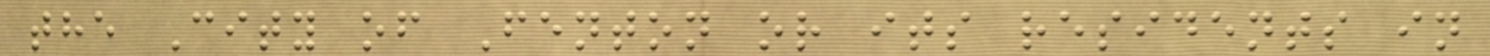the City of Fenton or its residents in
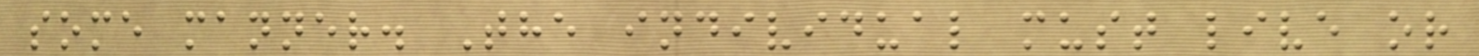some manner. The individual must live or
